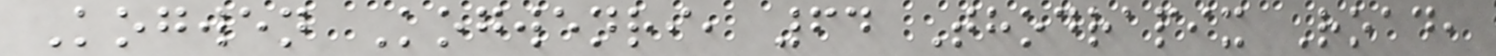Kogwen Kogwenri, 64 Thodrapix Road,
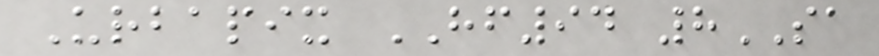Urbapix HF94 8SA
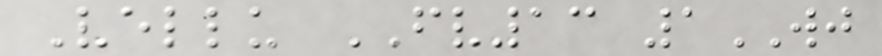Vellu FV13 1WJ
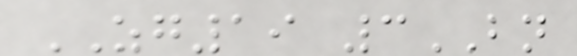ZG19 3BN
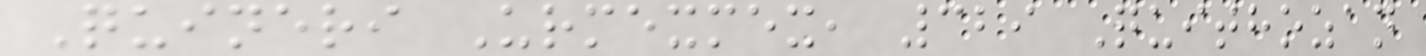Quineri Urmexmex, 329 Quithozan
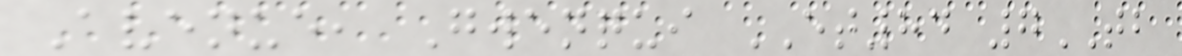Avenue, Gwenqui ET84 7TB
